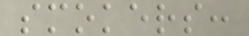smokers:
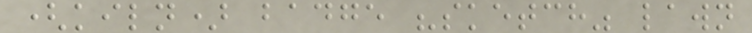(kiln) badge "sketch" lawn
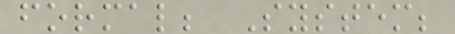formal; System;
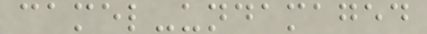camel-undamaged
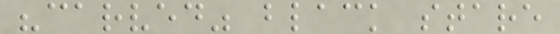"carved" black stare
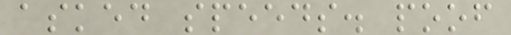asked speeds. poof
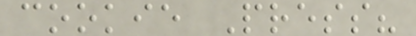cookie Press?
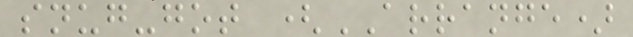snug-got (ARRANGE)
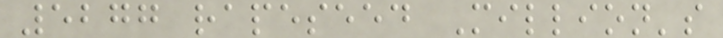5277 rapeseed Million's
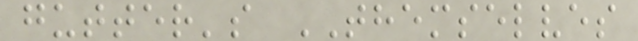gutter's THEMSELVES
